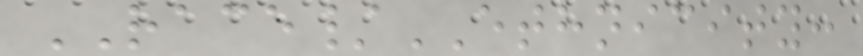RACE/ETHNICITY:
